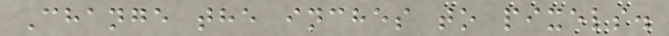Change the inches to pixels.
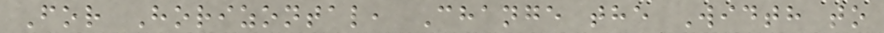For Horizontal, Change the Width to
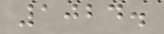1024.
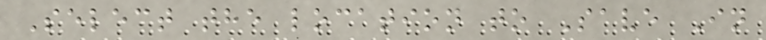Select the location to Save In
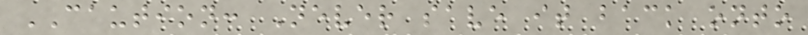CAUTION: Never save it back onto
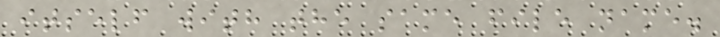itself with the same file name.
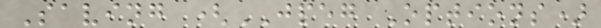Saving (JPEG Options)
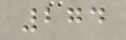274
